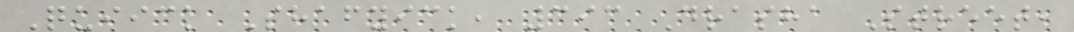Quiick Shafyick, 393 Drasha Street,
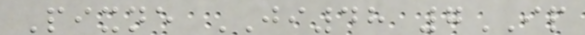Pixne JI48 7IP
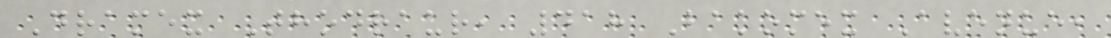Dramex Thodraur, 418 Bakomex Avenue,
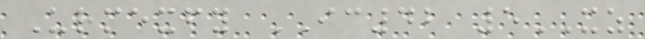Urmexfy IC42 5XZ
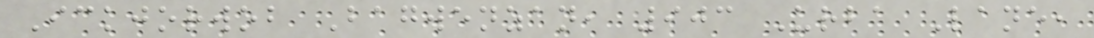Ickjorwob Bagwenzan, 903 Urba Lane,
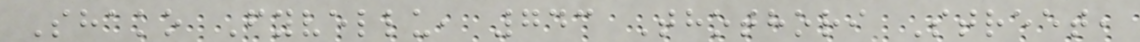Shako Fyvellu, 743 Thothori Street,
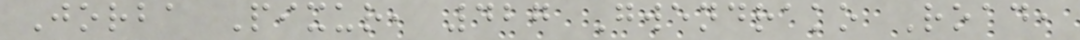Jorba Pixur, 427 Gwendrako Road,
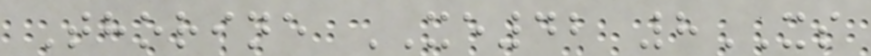Thorine XE42 8XS
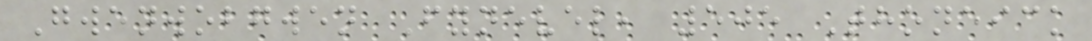Gwenwobgwen Fynevel, 505 Thoneick
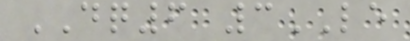DQ6 3LE
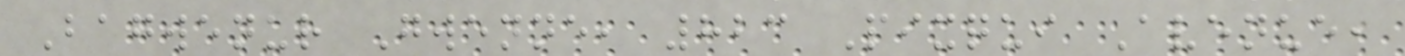Bagwenur Gwenne, 823 Pixqui Avenue,
